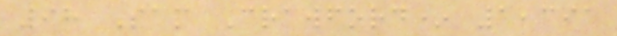98 Sam Crawford* 1,391
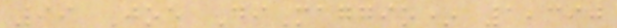99 Joe DiMaggio* 1,390
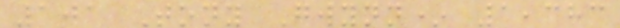101 Tony Gwynn* 1,383
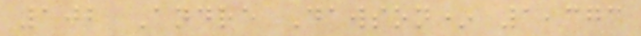102 Andre Dawson* 1,373
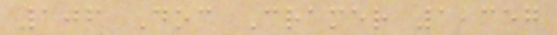106 Doc Cramer 1,357
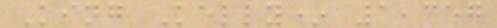King Kelly* 1,357
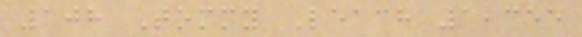108 Tommy Leach 1,355
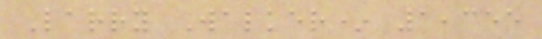Larry Walker* 1,355
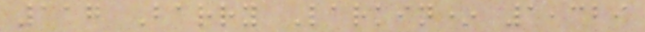117 Barry Larkin* 1,329
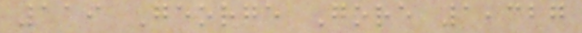119 George Gore 1,327
